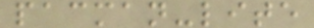pacman-lite
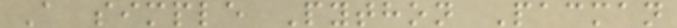A simple Python Pacman
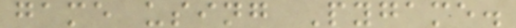game using Pygame.
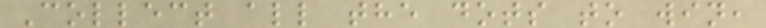Collect all the dots to win,
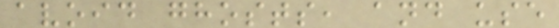avoid ghosts, and use
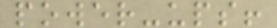power-ups!
